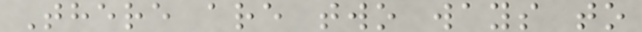There are two ways to
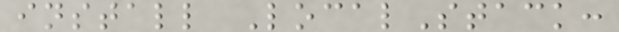install LocalStack:
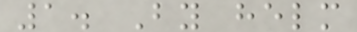1. By helm
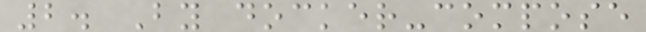2. By docker-compose
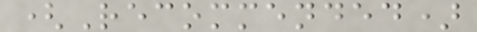(Recommended)
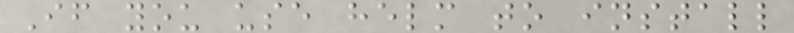If you use helm to install
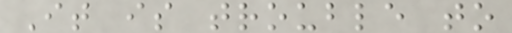It is trouble to
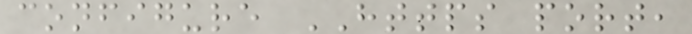configure HTTPS port,
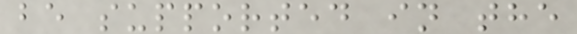be supported in the
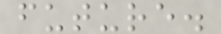future.
